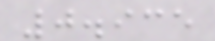0.935
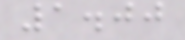1.00
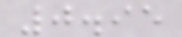0.95
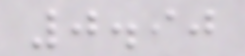0.90
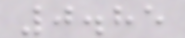0.85
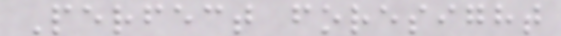Perfect foresight
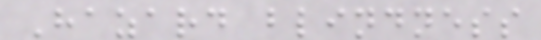Hazard blindness
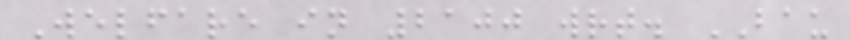Welfare in 2100 wrt. BAU
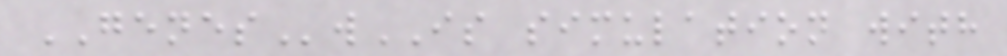GENESwIS simulation with
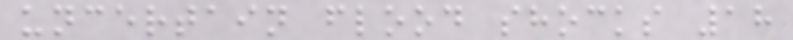uncertain flood shocks 18
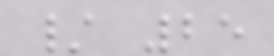/ 25
